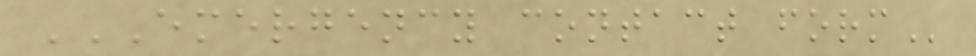EMERGENCY CONTACT FORM
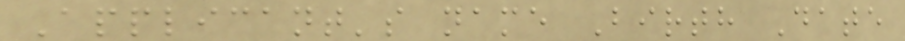Applicant's name Birth Date
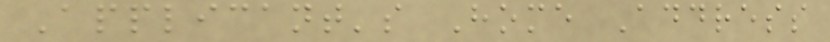Applicant's Home Address
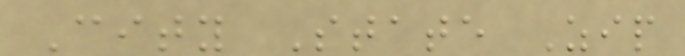City State Zip
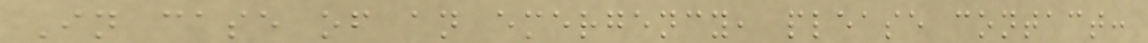In case of an emergency, please contact:
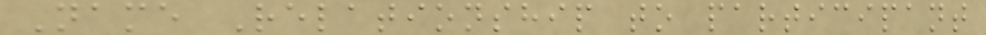Name Relationship to participant
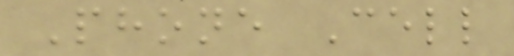Phone Cell
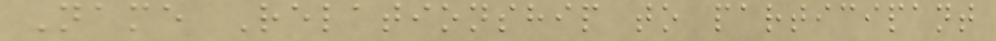Name Relationship to participant
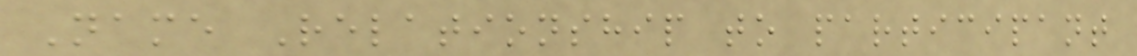Name Relationship to participant
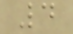4
